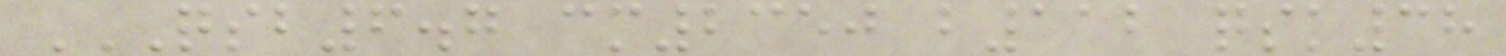QSB6.7 CM2350 B112 QSK38
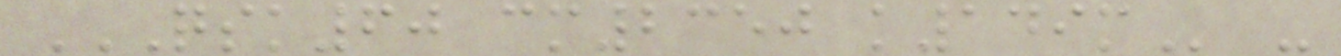QSK60 CM2350 K149M -
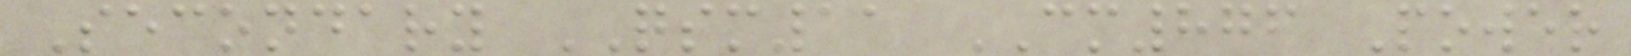Secondary QSM11 CM876 Power
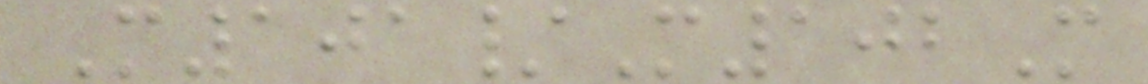M101/M102M
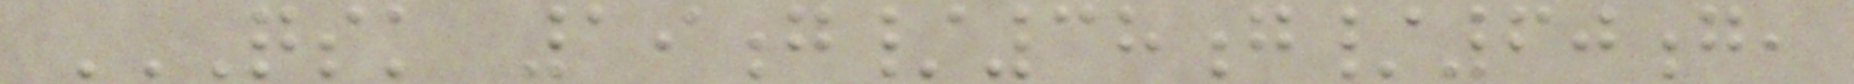QSK 19G/38G/60G,
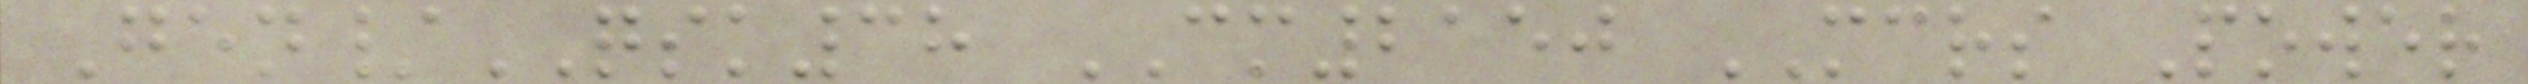Gen/QSK38 CM2150 MCRS Power
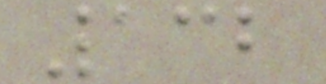132
